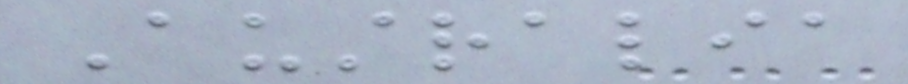Australia
